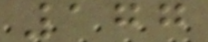177
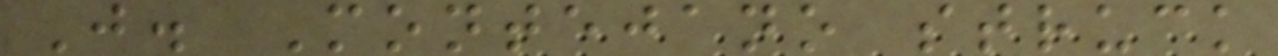J. Montejano struck
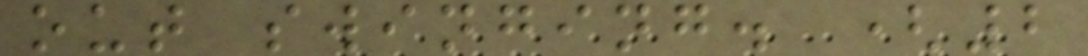out swinging. (2
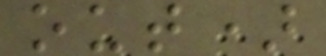out)
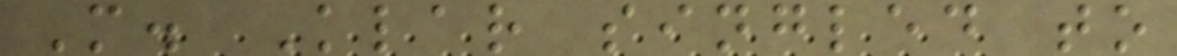M. Klar singled to
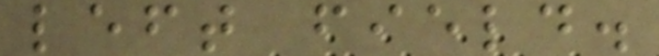left field.
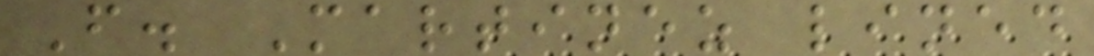F. Martinez lined
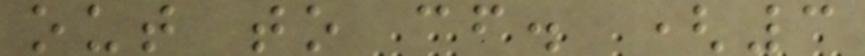out to cf. (3
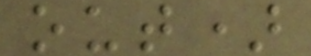out)
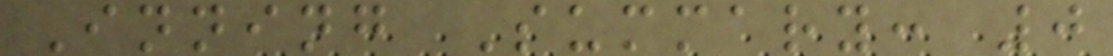Inning Summary: 0
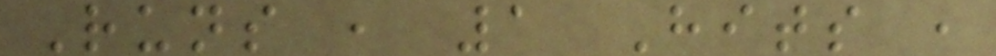Runs , 1 Hits ,
